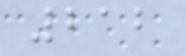212
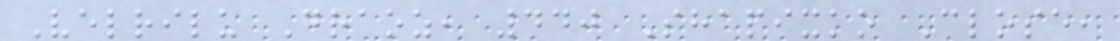Velrilu Draoz, 440 Shapixko Close,
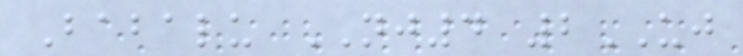Babalu NJ4 2UJ
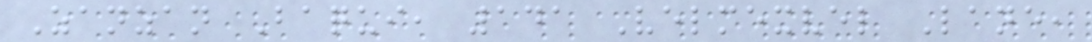Zanzan Baqui, 141 Velmexvel Lane,
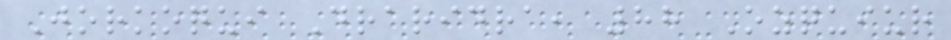Jorkoqui Draridra, 88 Ozquiur
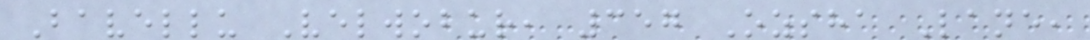Bavellu Velwobur, 357 Ozsha Lane,
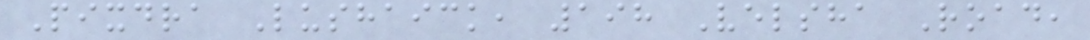Pixdra Lushaick, 198 Velsha Road,
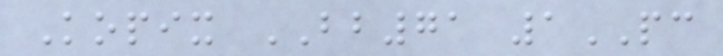Kopix BB71 1PC
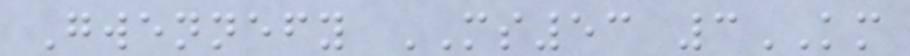Gwennefy MS53 3KM
